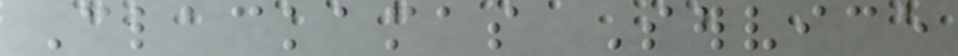Clackamas Service
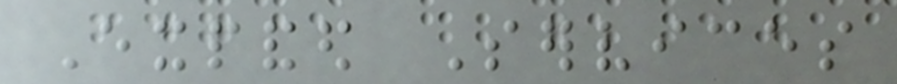Expanded Services
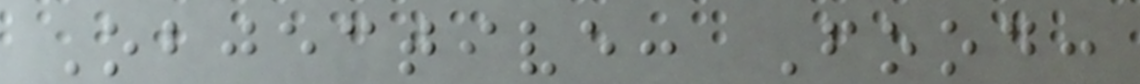Objective: Food:
